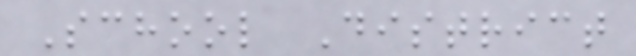School District
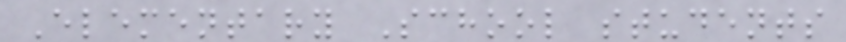Elementary School students
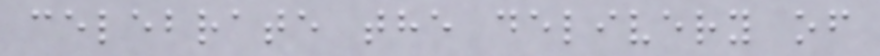celebrate the delivery of
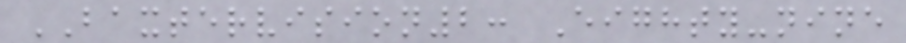BAXTERVISION2: Eighty-nine
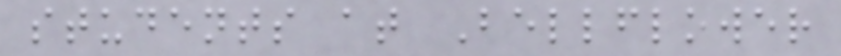students at Bellflower
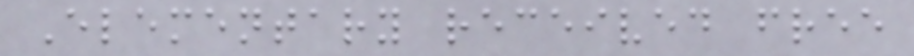Elementary received free
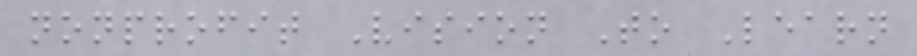nonprofit Vision To Learn
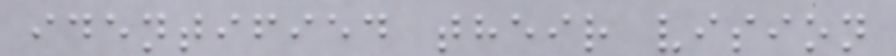identified their vision
